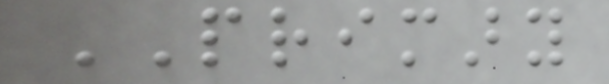PRIMARY
